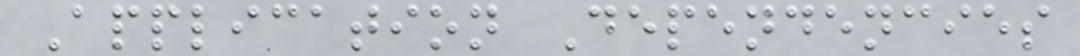Application Dependencies
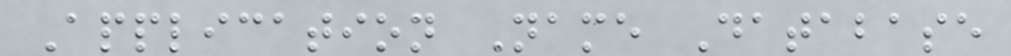Application Name Database
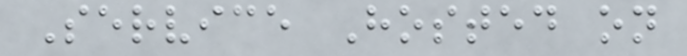Service Hosted on
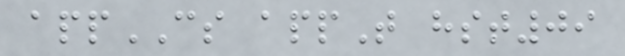appCS appT hst09
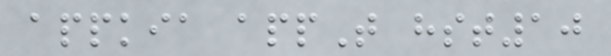appkia appT hst10
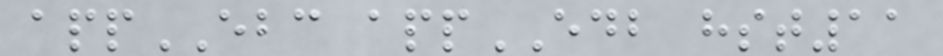appEBC appEDB hst11
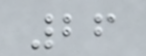26
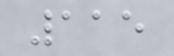115
